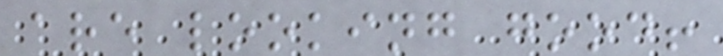are looking good!
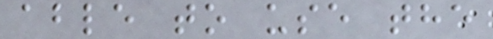able to use the
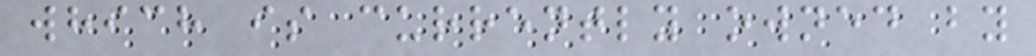which is currently owned by
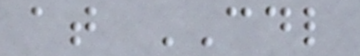at CDL
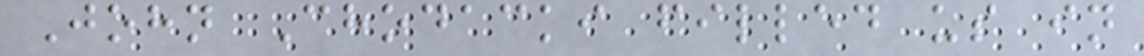John Chodacki filled us in
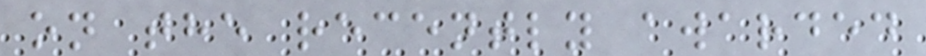on the recently awarded
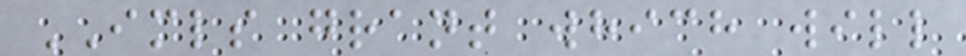IMLS grant which will
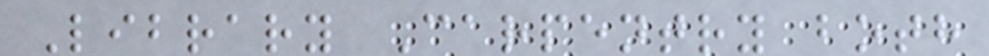Library Carpentry both
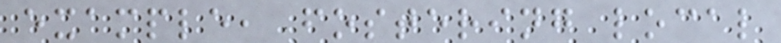example, fostering local
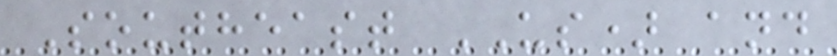Southeast US) and
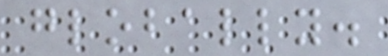globally.
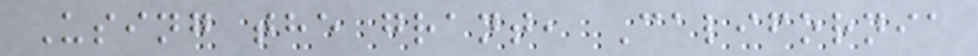Using the grant, California
